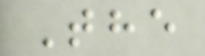The
